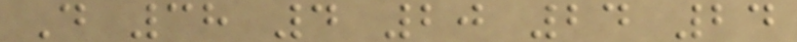D 38 4 20 24 24
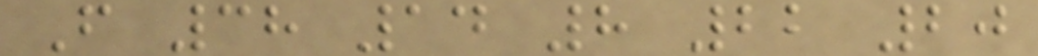F 38 14 8 22 20
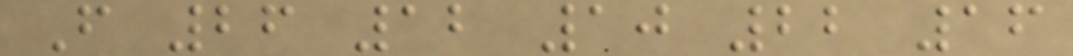F 26 12 10 22 16
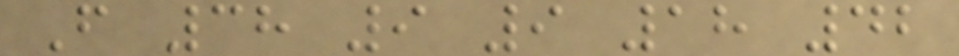F 38 9 9 18 42
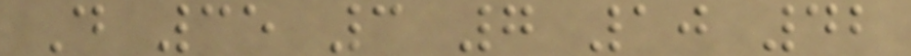D 35 3 7 10 42
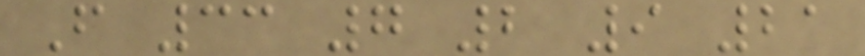F 33 7 2 9 21
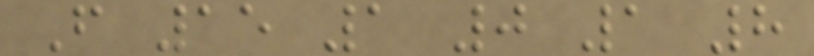F 15 1 0 1 8
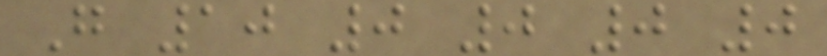G 10 0 0 0 0
